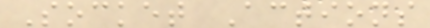Socket Actions
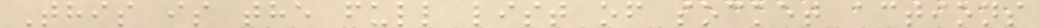This is the full list of socket actions
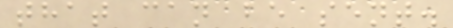that can be sent.
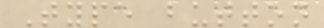Type button
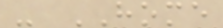- HOME
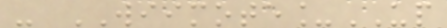- WIIMOTE_UP
